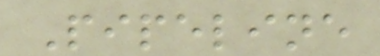Pipeline
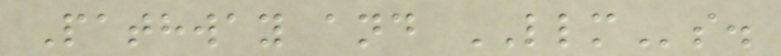Pathway and LLMs.
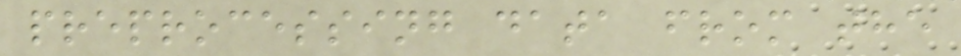preprocessing data from the
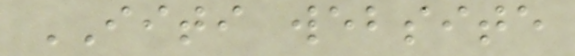IITI website
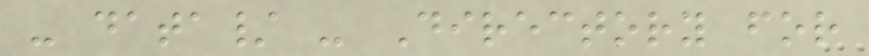- data/ - Directory for
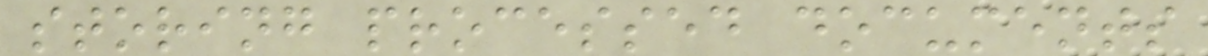storing processed documents
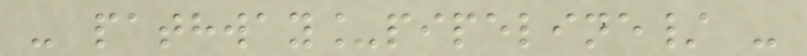- pathway_pipeline/ -
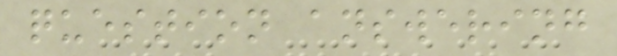question answering
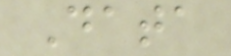Data
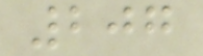207
